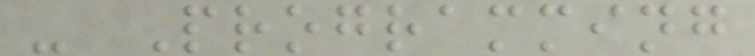- Programming
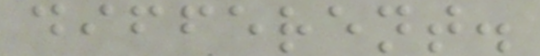different.
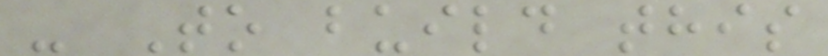- To build this
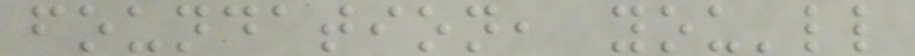foundation, you'll
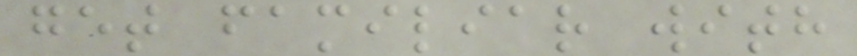get familiar with
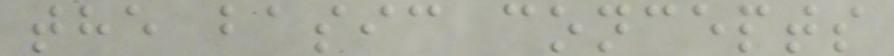the basic concepts
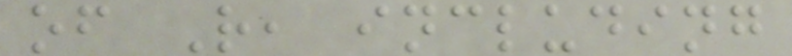of R, including
